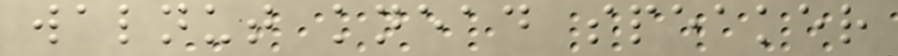walnut knead speaker
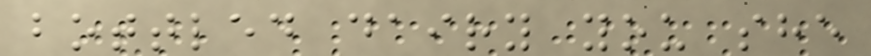bottled dairy you she
